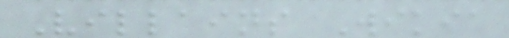Villains Wikia
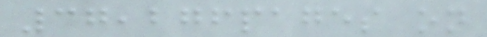37,276pages on
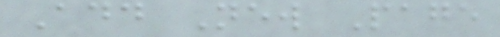Add New Page
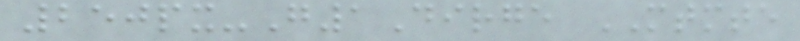250px-G1Dirge MTMTE
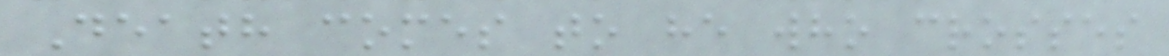Death comes to he who crosses
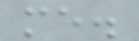me.
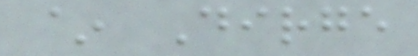~ Dirge
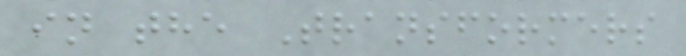in the Transformers
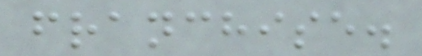franchise.
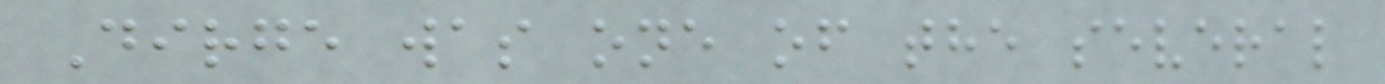Dirge was one of the several
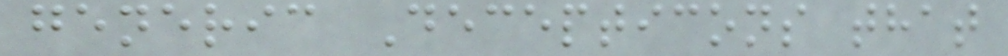generic Decepticons that
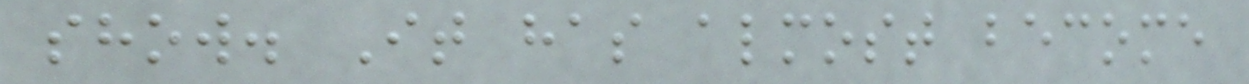show. It has almost become
